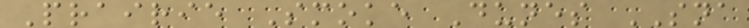Prairie Smoke Dunes SNA
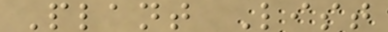Plant List
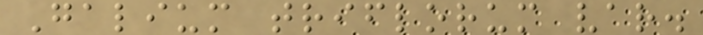Galium triflorum var.
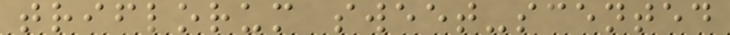triflorum sweet-scented
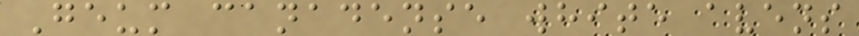Geum canadense white avens
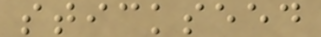stickseed
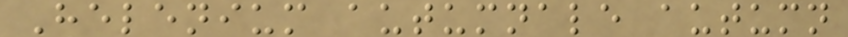Helenium autumnale autumn
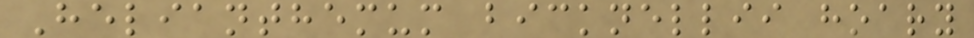Helianthemum bicknellii hoary
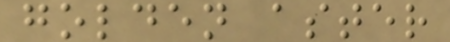golden aster
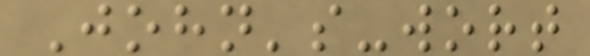John's-wort
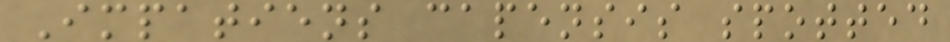Impatiens capensis spotted
